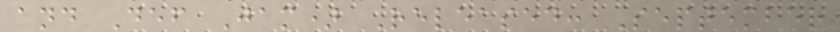and Def Jam) Released: September
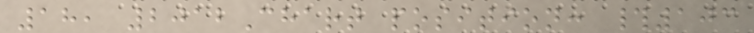18, 2012Chart position: #103
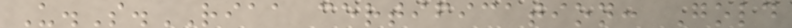U.S.RIAA certification: Gold
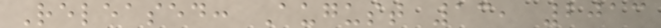Released: August 13, 2013
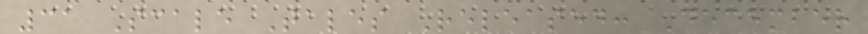31 Scale Tales Released: December
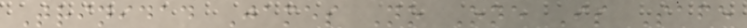Trinidad James No One Is Safe
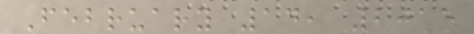February 14, 2015
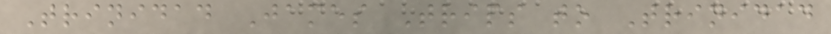Trinidad James Trips to Trinidad
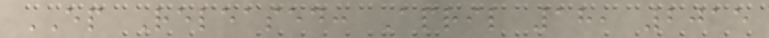EP Released: April 18, 2015
